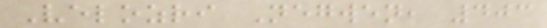Velozri Negwen, 403
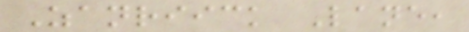Zanriick Lane,
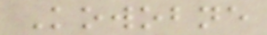Kowobne
